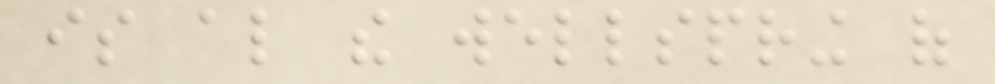is also the wellspring of
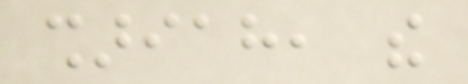shariah, the
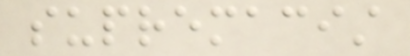supremacist
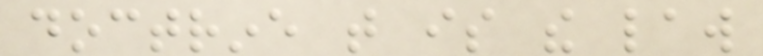doctrine that is the law
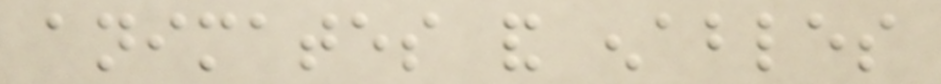animates and enables
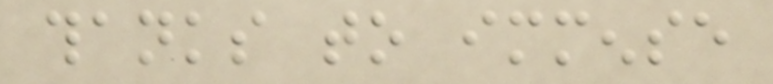thanks to immense
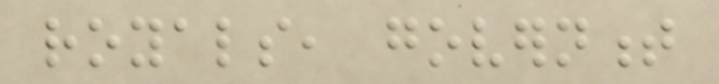royals, government
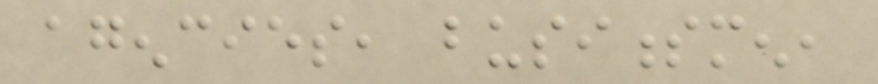agencies, businessmen,
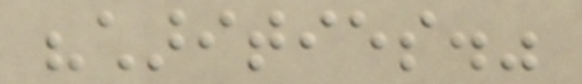"charities."
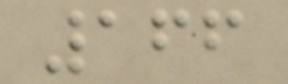166
